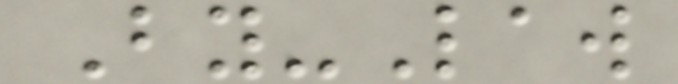By-Law
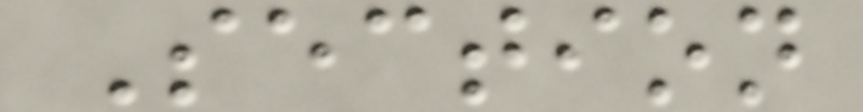Section
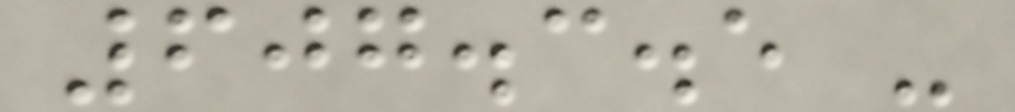607.3.5 -
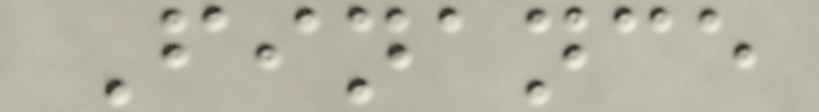Finance
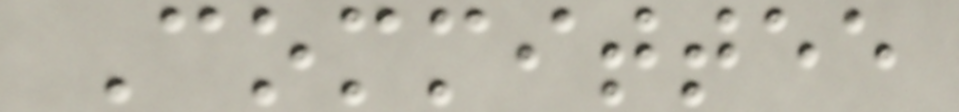Committee
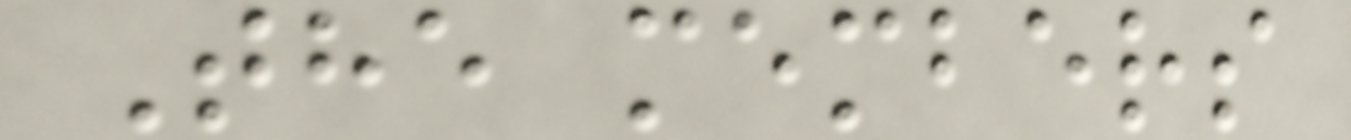The members
